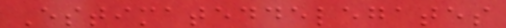Estimateddelegates
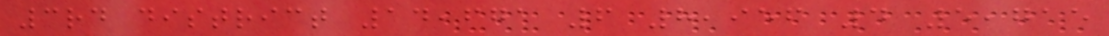3rd district 14,671 6 8,956 4 5,715
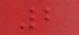2
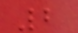2
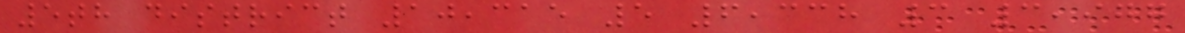5th district 10,315 5 6,338 3 3,977
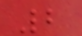2
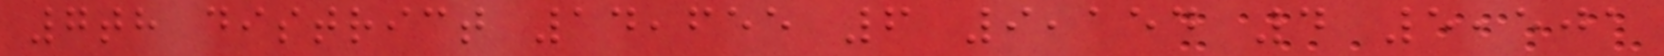7th district 14,655 6 9,154 4 5,501
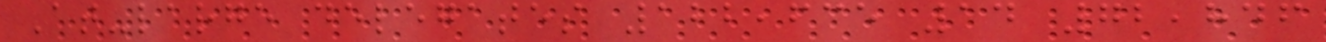At-large delegates 122,635 14 72,846
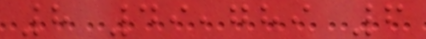8 49,789 6
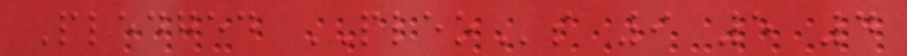Pledged PLEOs 9 5 4
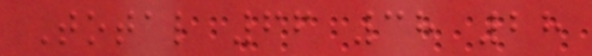Total 66 38 28
